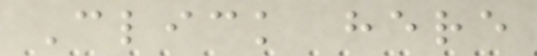Click here
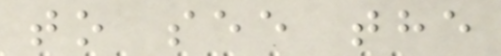to see the
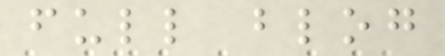full blog
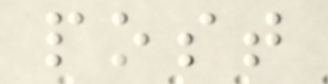post
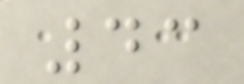43
